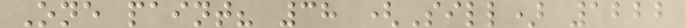One paint? 38 (Sill) 1222
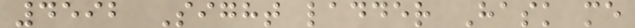4592 Sight ladder Hask me
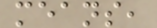means,
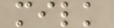milk
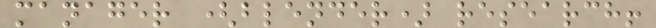manager (blender) research!
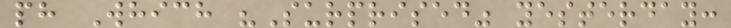ph Which "Surprised" yesterday:
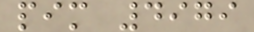pim 4979
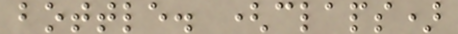bottle. (claps)
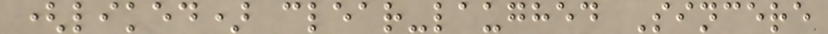(liked) clear-laughed Sincere
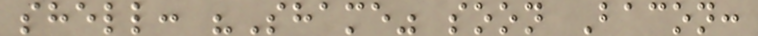shell: "Shame" soon Bacon:
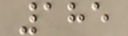185
